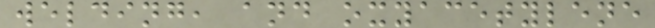welding, and oxyacetylene
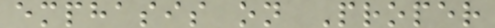emphasis on Proper
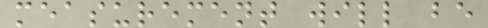measurement will be
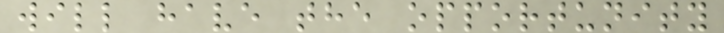will have the opportunity
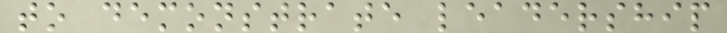to demonstrate leadership
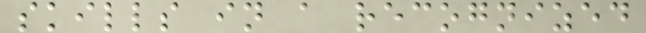skills in a recognized
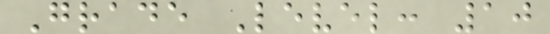Grade Level: 10
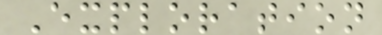Exploration
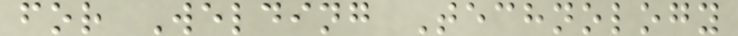for Welding Technology
